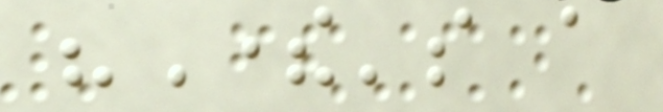"There's a
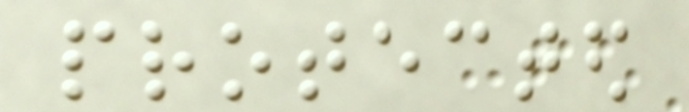protected
